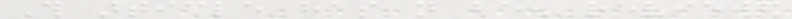This article has not been reviewed
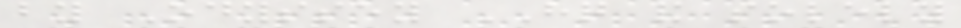by Odyssey HQ and solely
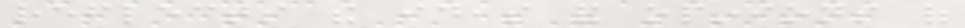reflects the ideas and opinions of
